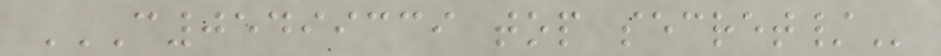C05499339 TOP SECRET/
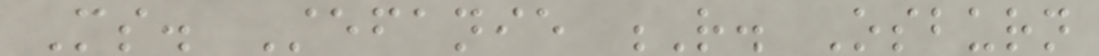Ms. Stefanie R. Osburn
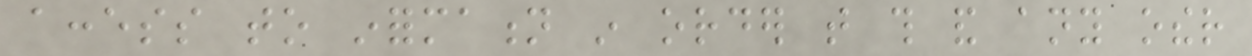access to information in order that this and any other
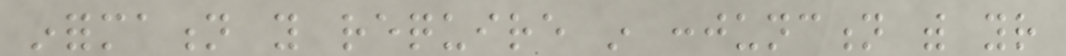information you require in conjunction with your
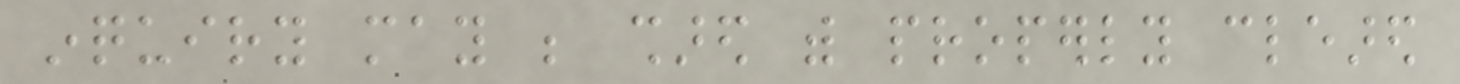inquiry may be shared with properly cleared
